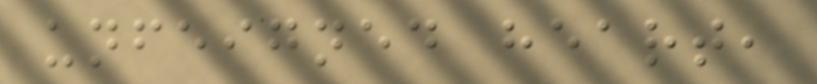unfeigned heart,
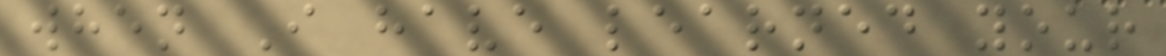when I have learned your
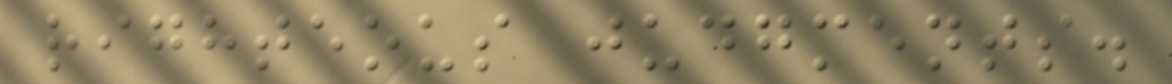righteous judgments.
